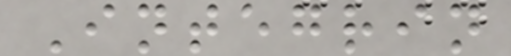Integrin
